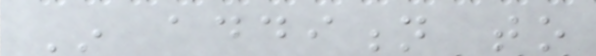In addition to
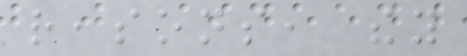reasons, they
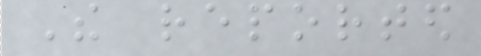The reported
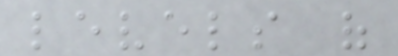levels of
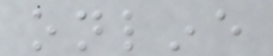online
